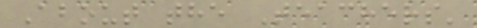About the Teachers'
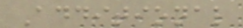Additional
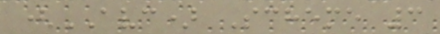(AVC) Scheme 3
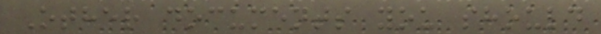Other documents you should
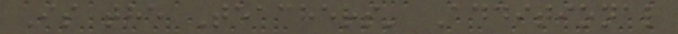Is the Teachers' Additional
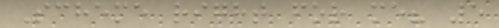Scheme right for me? 5
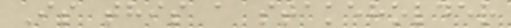Is this a stakeholder
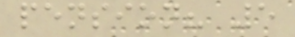pension? 5
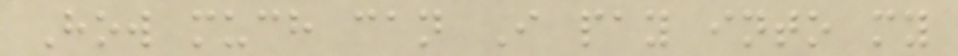How much can I pay into my
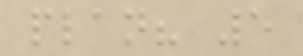plan? 5
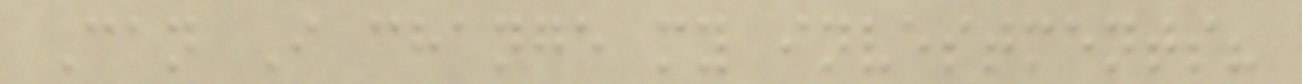Can I change my investments?
